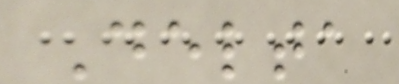Delta
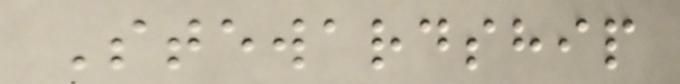Stewardship
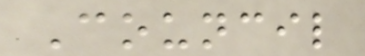Council
